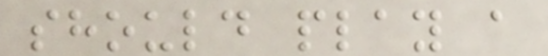should play a
